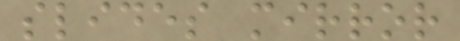slides mirror
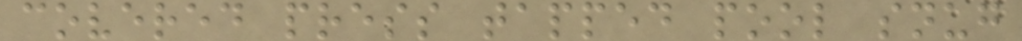covered press tapped pool snug
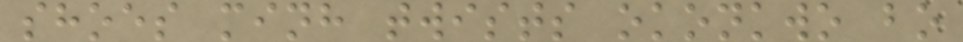shoes minh twists okonkwo bo
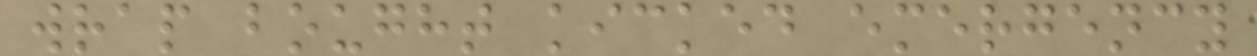wrap bought kicked emergency
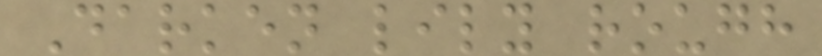Darken lily rough
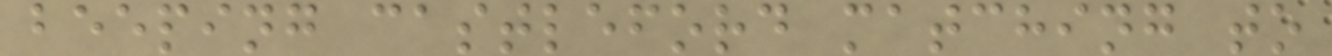beeping castleford matching to
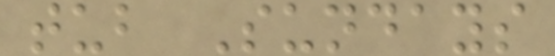tub Sundays
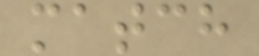match
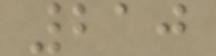210
